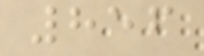856
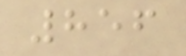856
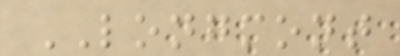LONGMONT
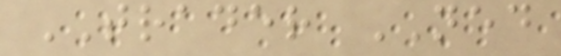TRADER NED
